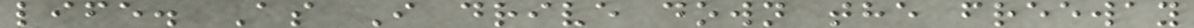life. As I drive down the freeway
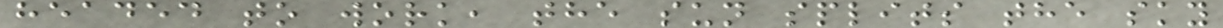headed to work, the sun splits the sky
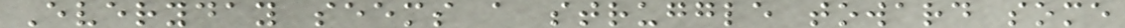Everyday seems a struggle toward some
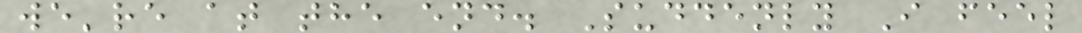we're at the end. Suddenly I feel
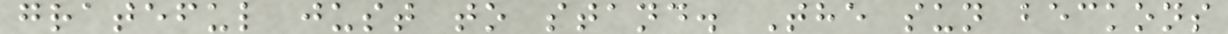grateful just to stand. The sun beckons
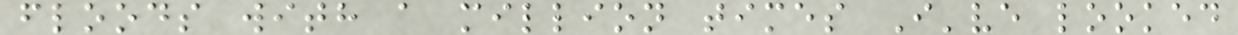floods with a million times I've looked
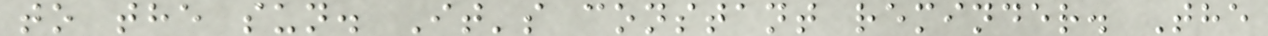to the sun. It's constant reminder. The
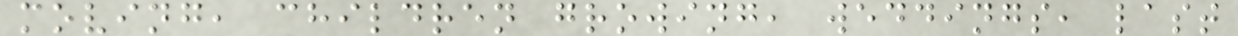moving, children growing, weddings, last
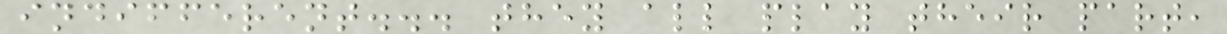indifferent... they all play their part,
